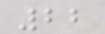22
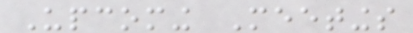Upcoming Meetings
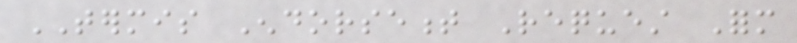TERMIS Endorsement Request Form
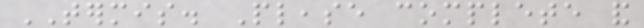TERMIS. Please complete and
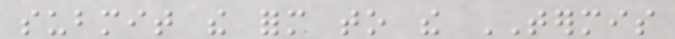submit the form to the TERMIS
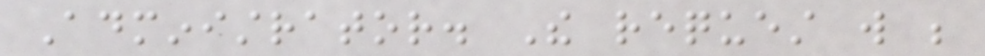Administrator. The request will be
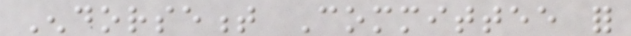Endorsement Committee for
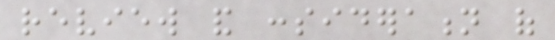review and consideration of
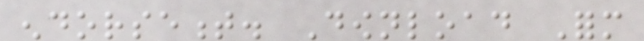endorsement. Download Form
